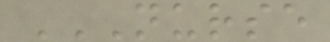NURSE
